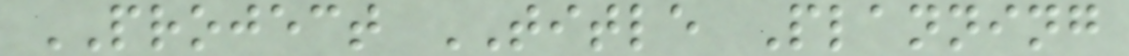PROJECT TITLE Planning
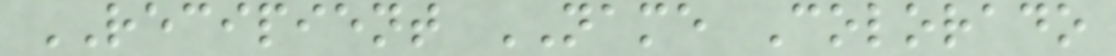RECIPIENT NAME Colorado
